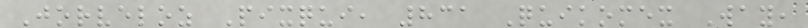Jorveloz Pixqui, 831 Quikomex Way,
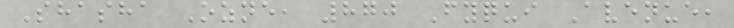Shasha Ozne, 870 Fyqui Avenue,
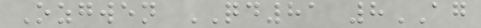Ozgwen QD81 8AG
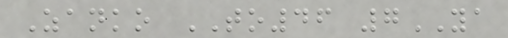Zanko TO46 7YA
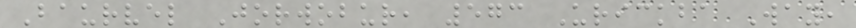Baurvel Jorwobur, 573 Urickba Way,
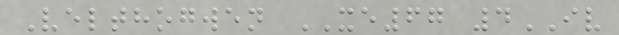Velthogwen XE67 4IV
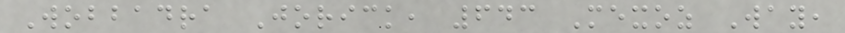Wobbadra Jorick, 643 Mexoz Way,
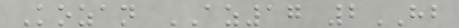Kozan AZ17 2HB
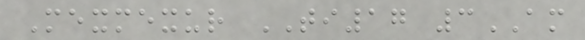Mexmexur TI17 3AM
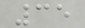35
